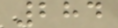284
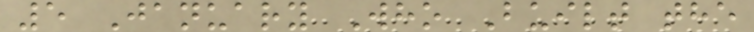5 January Who Built the
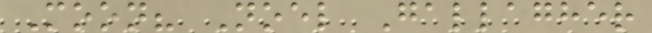Moon? Noel Gallagher
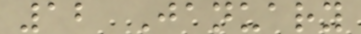12 January
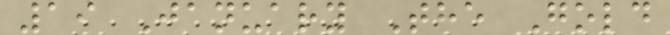19 January The Gold
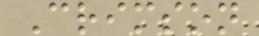Crimson
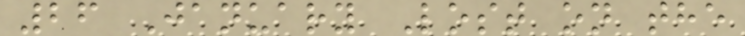26 January Lost on the
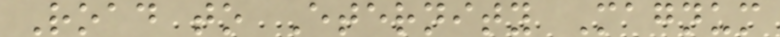Road to Eternity Magnum
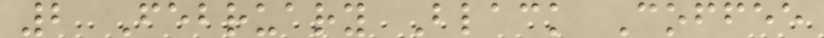2 February Black Coffee
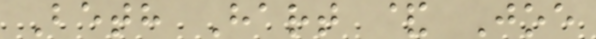Beth Hart & Joe
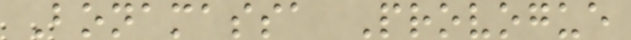Bonamassa Provogue
